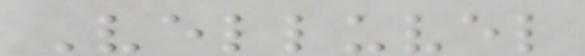Velluvel
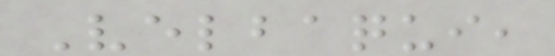Velbaqui,
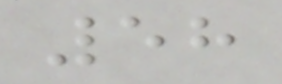58
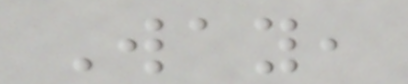Way,
